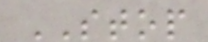STOP
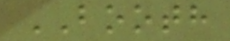BOOTH
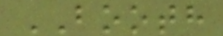BOOTH
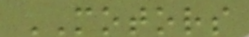MOTORS
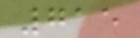715
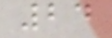24
